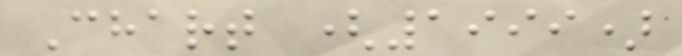Chart (1999)
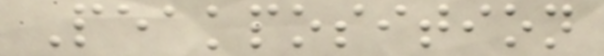Peakposition
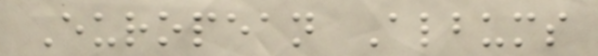European Albums
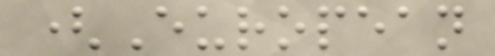(European
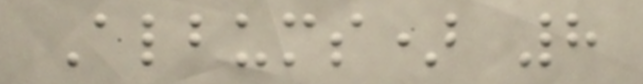Albums) 8
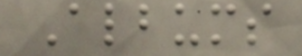Albums
